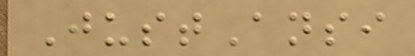JustAnsi
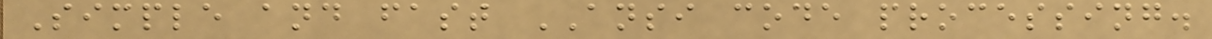Simple and fast ANSI code processing.
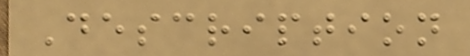Description
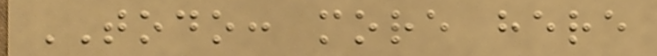TODO: more here
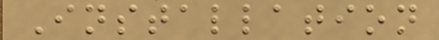Installation
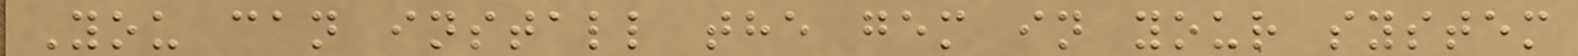You can install the gem in your system
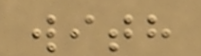with
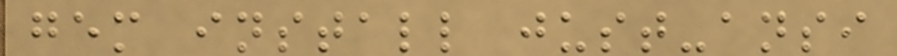gem install just-ansi
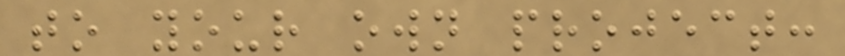to your own project:
